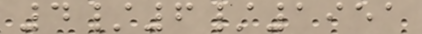4/6/1951
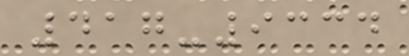417-9334
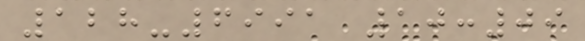128-6991 10:09
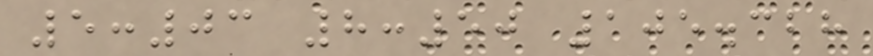5:03 8:50 105.328
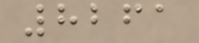8261
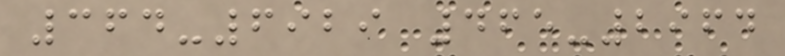364-6929 465-2964
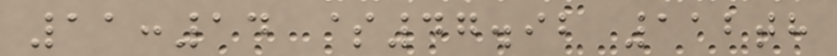11:14 $47.92 112th
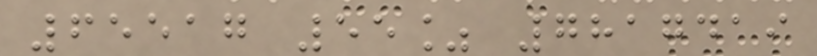65517 55% 7817419
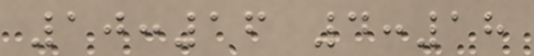10:16 4:18
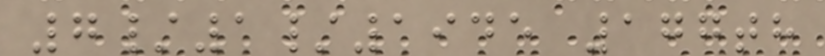7/1/1945 177th
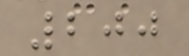200
